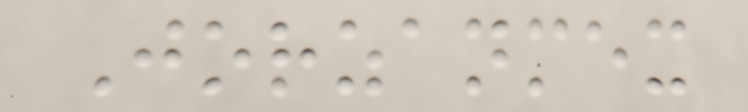Jorzanmex
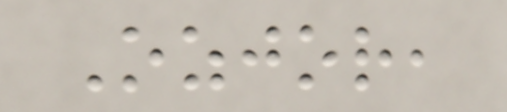Ozjor,
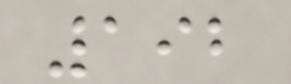192
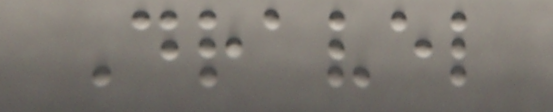Dravel
